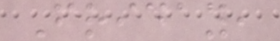Friday,
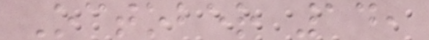October 14,
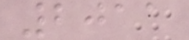2011
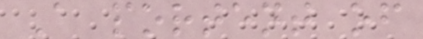A portent of
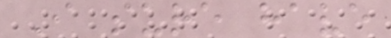I sure have
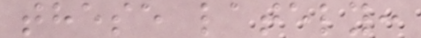these lately:
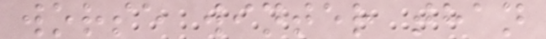worse winter than
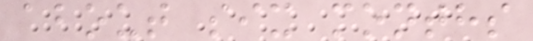about six months
